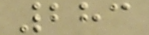283
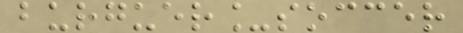burguer_soccer
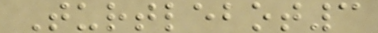Turtlebot3
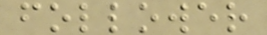follower
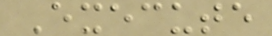Execute
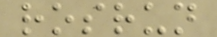rosrun
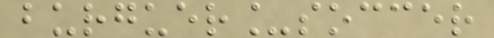burguer_soccer
